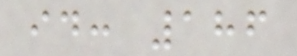id: 186
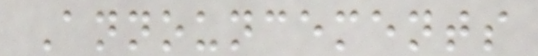Announcements
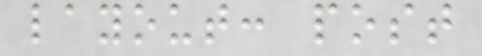layout: post
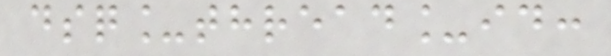dsq_thread_id:
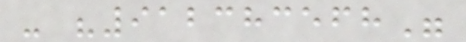- "912383568"
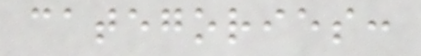categories:
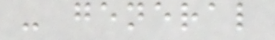- general
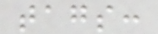tags:
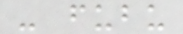- fubu
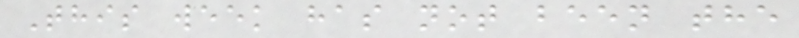This week has not been the
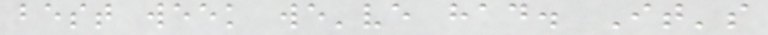best week we've had. It's
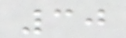30
